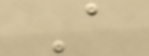A
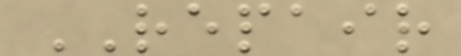REPAIR
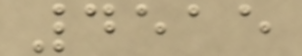4515
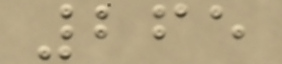265
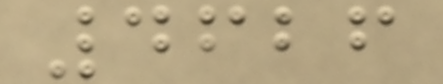4626
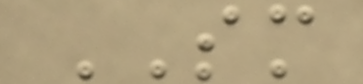SM
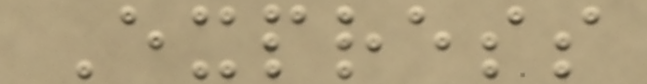Express
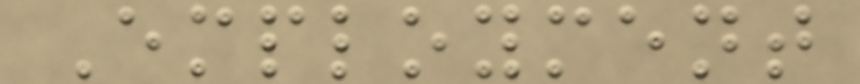Employment
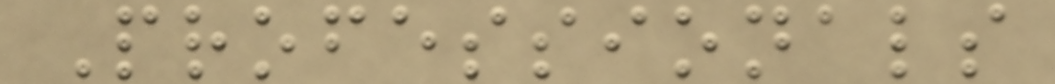Professionals
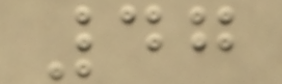47
